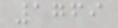1769
